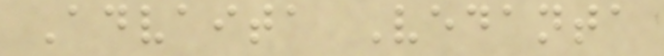Advaita Vedanta
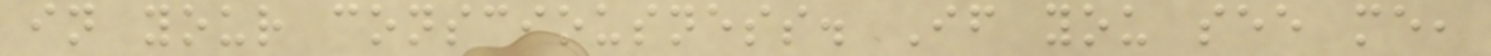in your consciousness. If you see me,
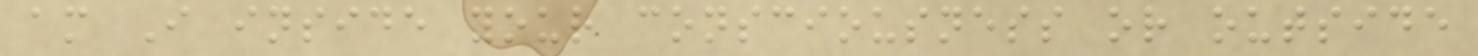am I inside your consciousness or outside
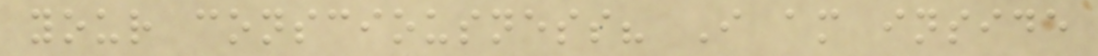your consciousness? I am inside
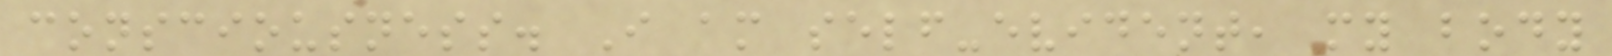consciousness. I am self-evident, my body
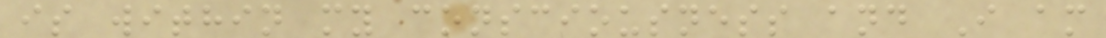is within my consciousness and I am
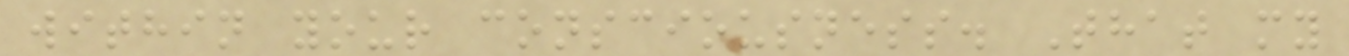within your consciousness. That my
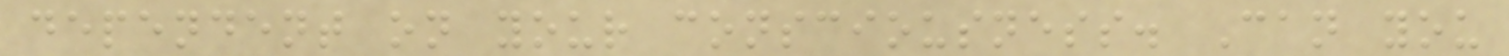dependent on your consciousness. Can you
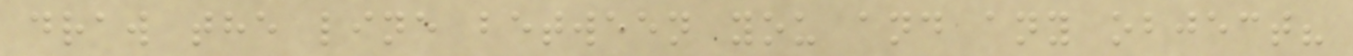draw the line between you and any object?
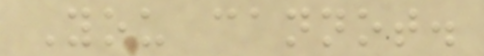You cannot.
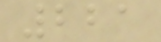221
